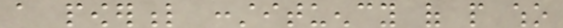a powerful constituency of people who
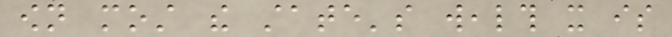own most the state's wealth it is
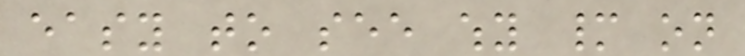easy to see why many on
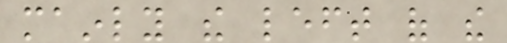mainly the left of the
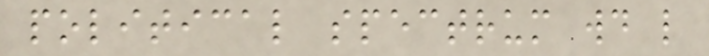political spectrum would like
